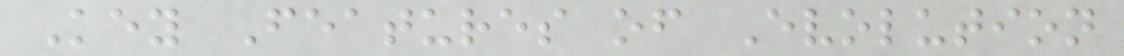Key Features of Evolution
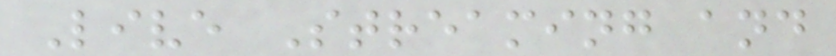Live Streaming and
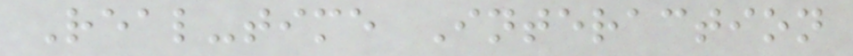Real-time Interaction
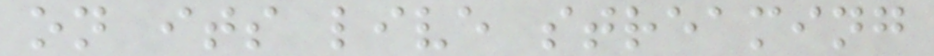on its live streaming
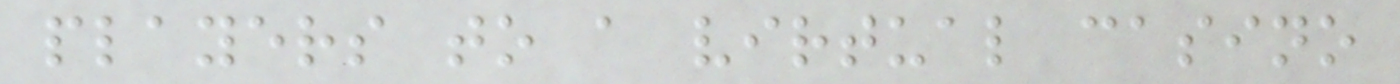players to a virtual casino
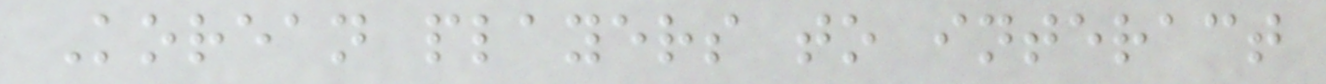Korean players to interact
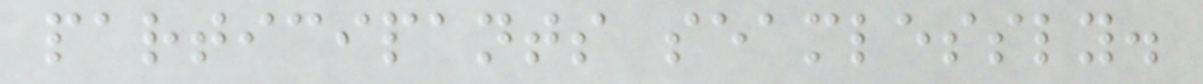participants seamlessly.
